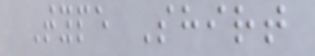Type Shirt
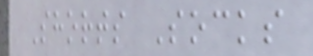Shorts Socks
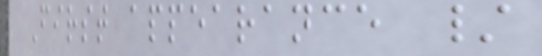First appearance /
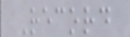Record
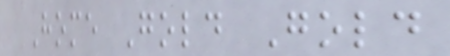Home Gold Gold
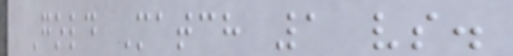Gold Match 1 vs.
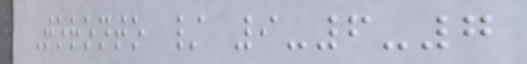Toronto / 9-6-7
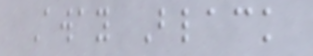Away Black
